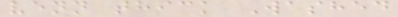venn thick Washed
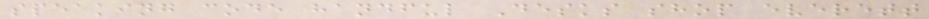speaking code handful Desks shop everett
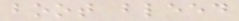boot bleed
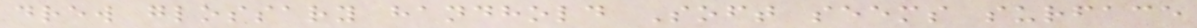drew glossary handhold Soft seems surface
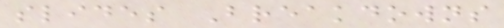slides Breakdowns
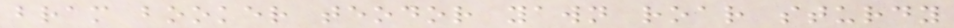bram booker teodor yawn roar sturdy
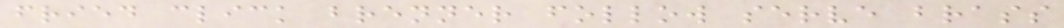fried click brenner follow serve brass
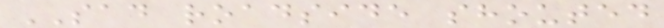SAD roadside shouted
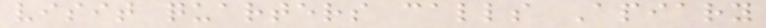visit quarters calls Apiary
